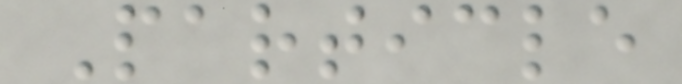Particle
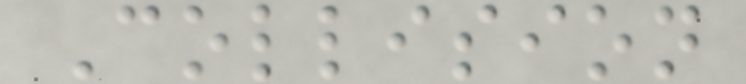Collision
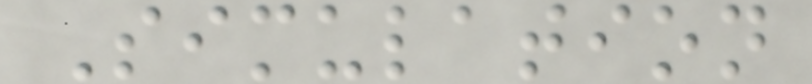Simulation
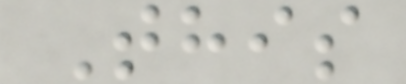This
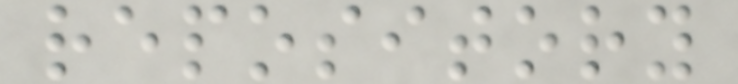repository
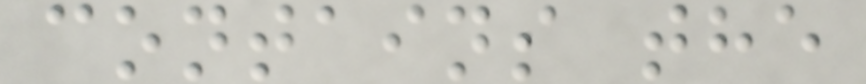contains the
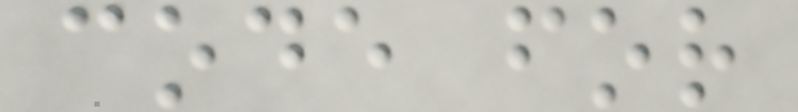code for
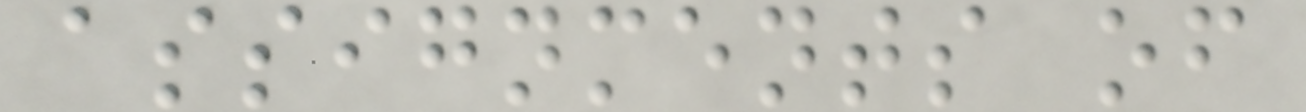assignments of
